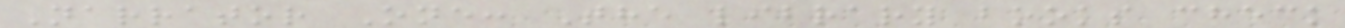Narrator One: The library books check
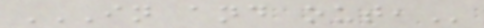IN AND OUT,
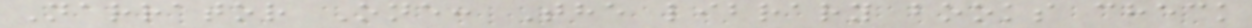Narrator One: The library books check
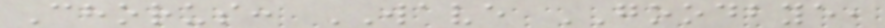Chorus: WAVE GOODBYE,
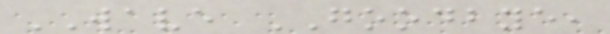WAVE GOODBYE,
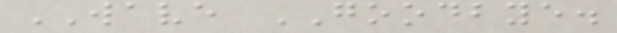WAVE GOODBYE.
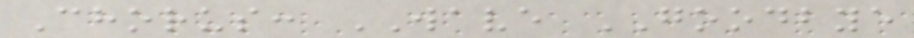Chorus: WAVE GOODBYE
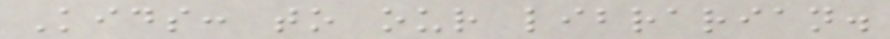Kids: to our librarian.
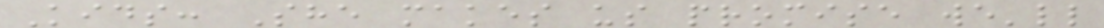Kids: She makes us promise we'll
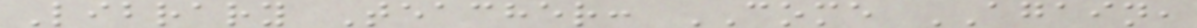Library Teacher: COME AGAIN,
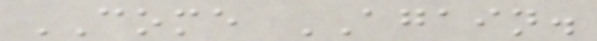COME AGAIN.
